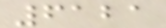6121
